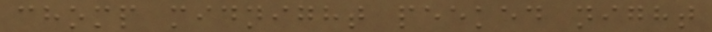chomp midnight peeked night
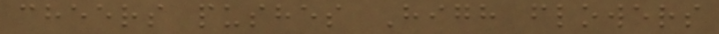cheers pushes High flowers
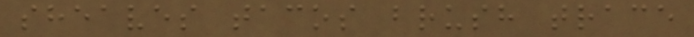sheaves tacos brush trace
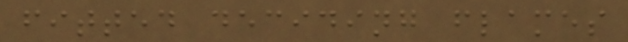fitted deciding flames
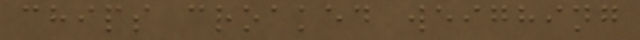chips croaked weighing
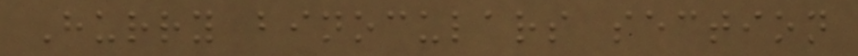Hurry binoculars section
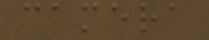camera
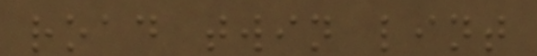road twin lint
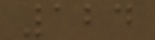124
